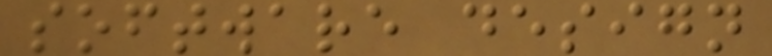software design
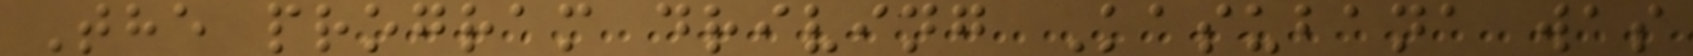The program driving Kasubana was
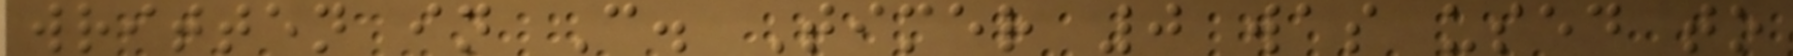written in C. Timer 0 was used to
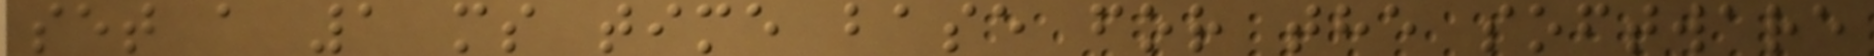set a 1 ms time base for the software
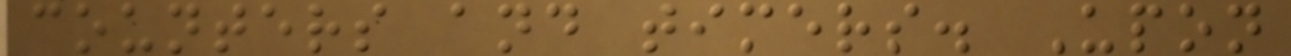counters and timers. Upon
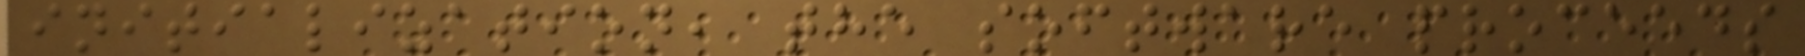initialization, the software proceeds
